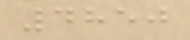4850
